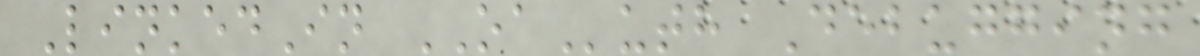LinkedIn OAuth Debugging
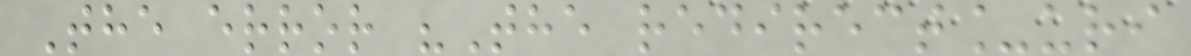The error "The redirect_uri
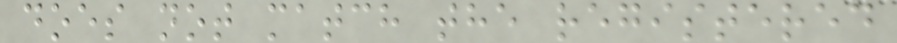does not match the registered
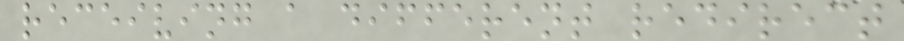receiving a different redirect
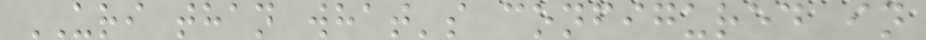URI than what's configured in
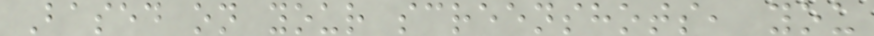Based on your screenshots, you
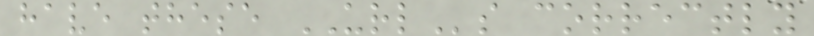have these URLs correctly
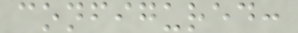configured:
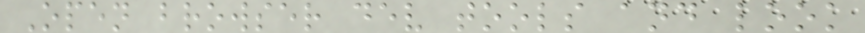Open browser dev tools and look
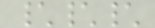\\\
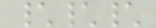\\\
